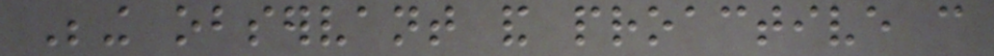Being observant and proactive can
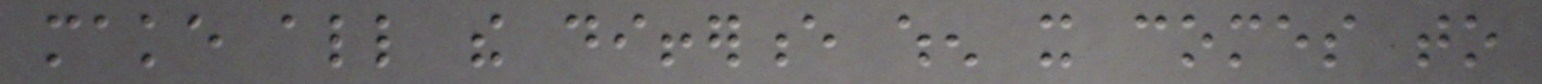make all the difference when it comes to
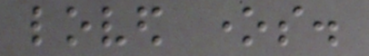loved ones.
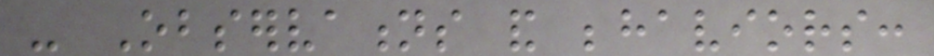- Observations and behaviors:
